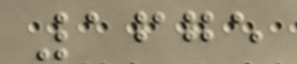1675
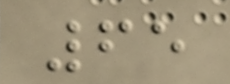65
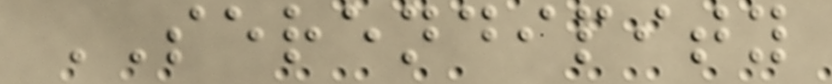SERENDIPITY
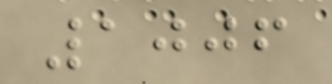1006
